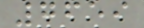7659
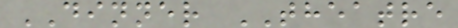DINNER THEATRE
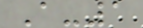A-1
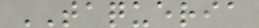TAQUERIA
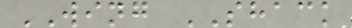WING SHACK
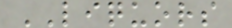LIQUORS
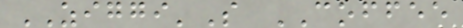ZIGGI'S COFFEE
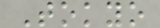Tokyo
